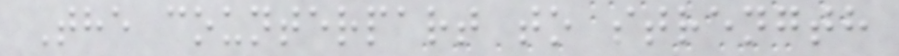The counterpart to strength
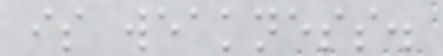is weakness.
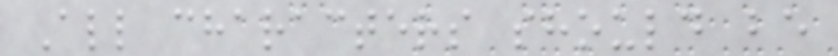All characters should be
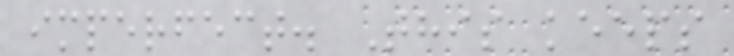imperfect. This keeps
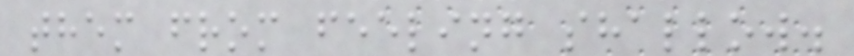them from feeling shallow.
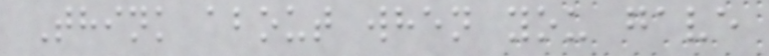Think about when you gave
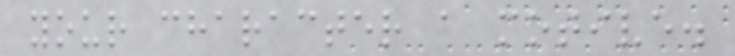your character a motive.
